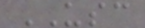USC
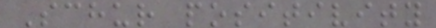Schur positivity
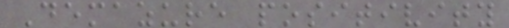Demazure positivity
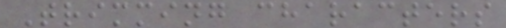Trimming characters
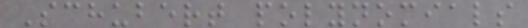Schubert polynomials
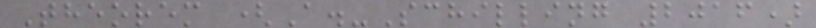Theorem (A.-Schilling 2016)
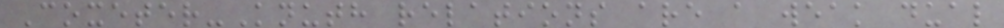Coxeter-Knuth relations are a weak dual
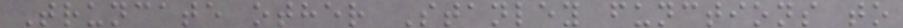Truncate other Stanley functions to
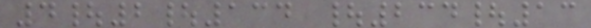4|2|134 |234|13
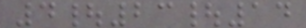4|23|14
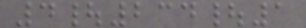4|234|1
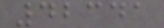42341
